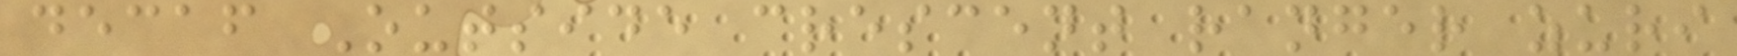decaf Outside crescent ranger zuri
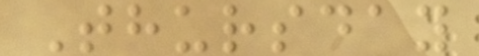Thursday
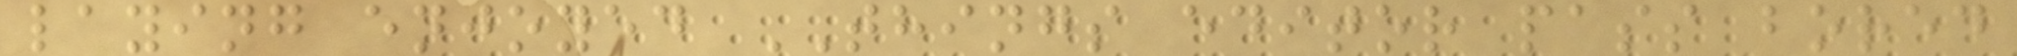laying enjoyed THINGS editor pass bored
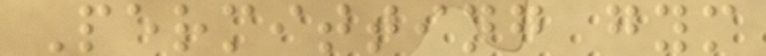Permitting gym
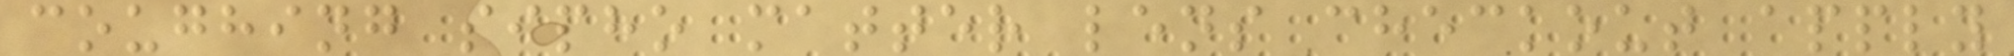coughing sipho matter lens checkout apply
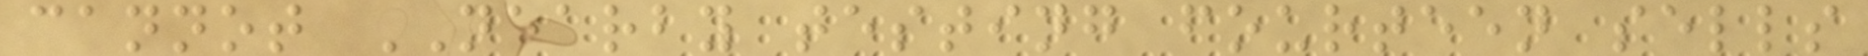cannot NEARBY testing fourteen sells
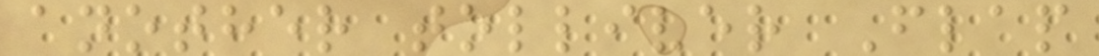another tolliver Flap
